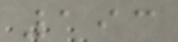193
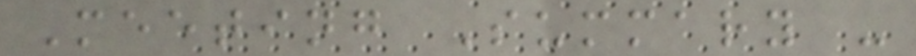Meeting Summary -
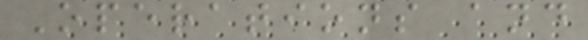Operations and
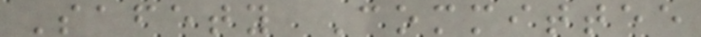Safety Committee
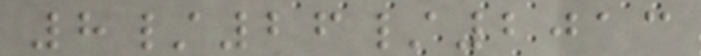8/26/2013
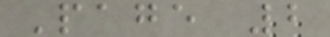Page 2
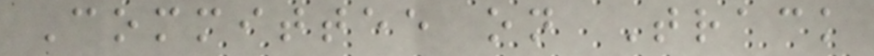Committee on Track
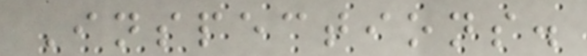Inspections.
